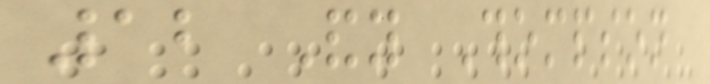12 Andy Thompson
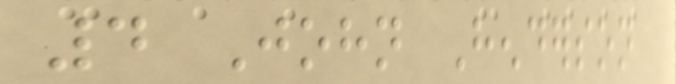4 John Henderson
